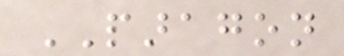PARAGON
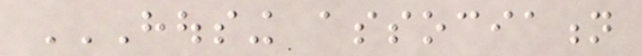HOUSING ASSOCIATION
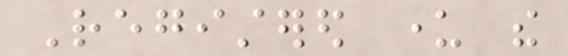Registered under the
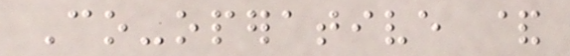Co-operative &
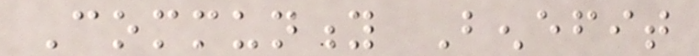Community Benefit
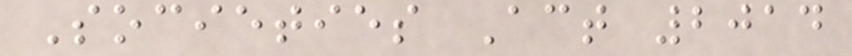Societies Act 2014
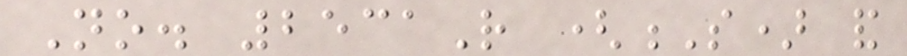No. 2531R (S) and
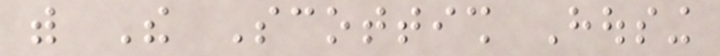with The Scottish Housing
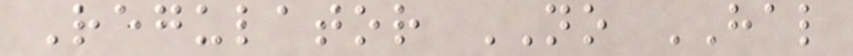Regulator NO HAL
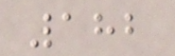182
